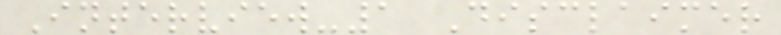Interview-1 Disclaimer
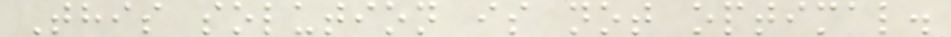This solution is not optimal.
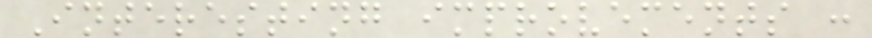Interesting improvements :
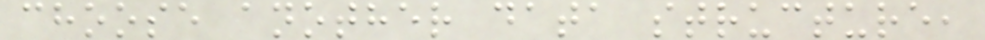choose another data structure,
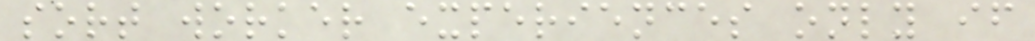sort worker experiences only if
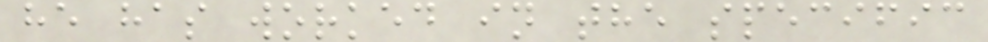he has worked in the specific
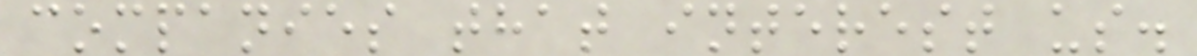companies that interest us.
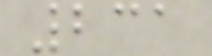231
